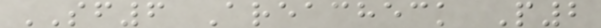SF6 Areacheck P2
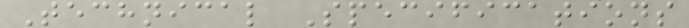Technical Specifications
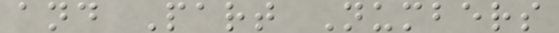and Part Numbers
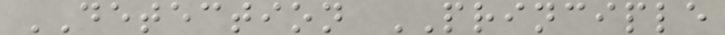DETECTION PRINCIPLE
